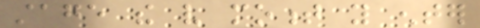stage the very moment you enter
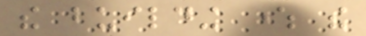the building where the
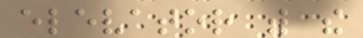elevator with the
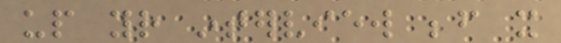up your interview before it
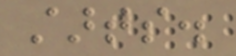starts.
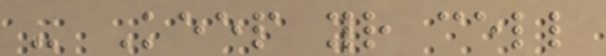- Keep your cell
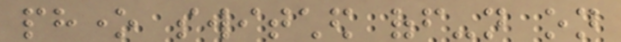phone switched off-not on
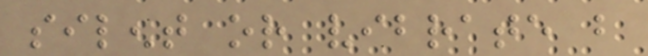silent or vibrate but
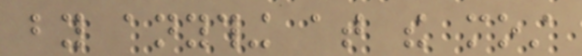by anything at the most
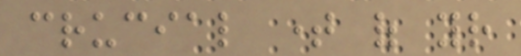crucial time of your
